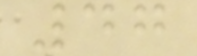47
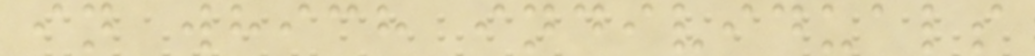in which individuals
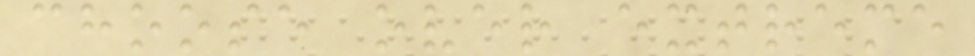choose over extreme
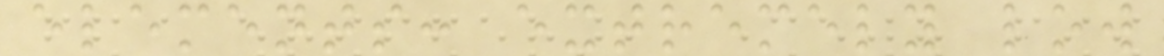elements: extremely low
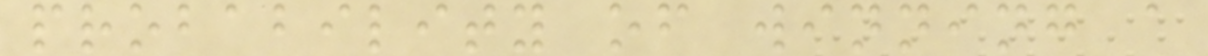probability of winning a
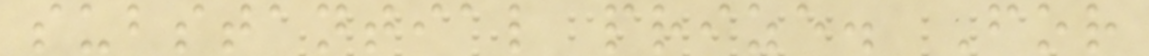substantial prize. For
